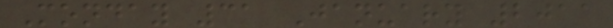Monday 31 January 2011
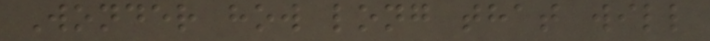Wonder how long that will
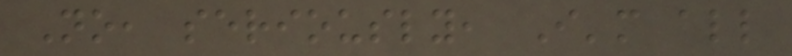No, seriously, I'm all
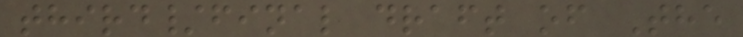third/final draft of The
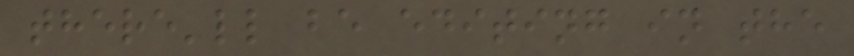there'll be editing in the
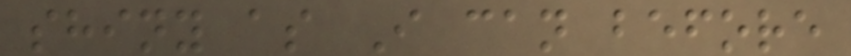shiny as I can before
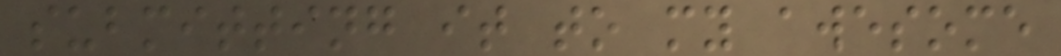submitting it to my awesome
